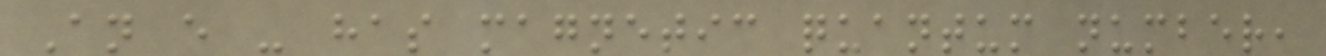An e - has magnetic quantum number,
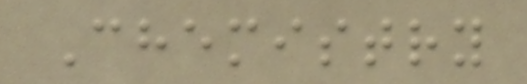Chemistry
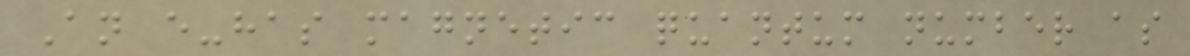An e-has magnetic quantum number as
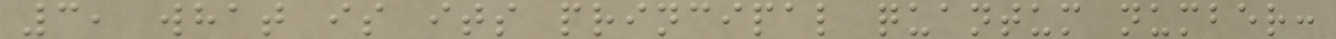3, what is its principal quantum number:
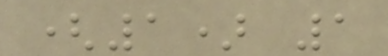(1) 1
